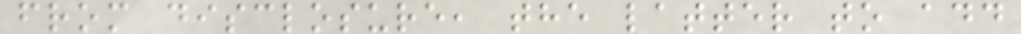from disclosure, the latter to add
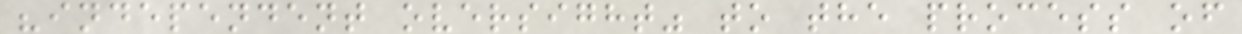"independent oversight" to the process of
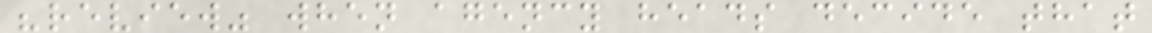"review" when agency heads decide that
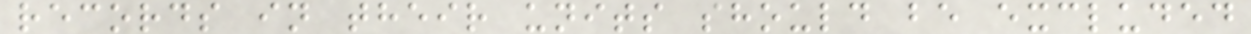records in their units should be excluded
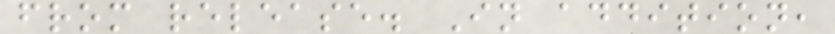from release. In addition,
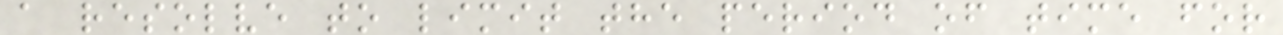a resolve to limit the period of time for
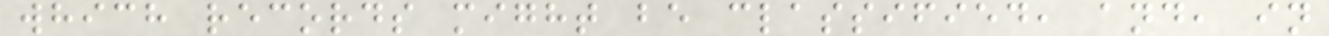which records might be classified, and, in
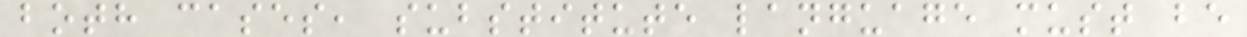both cases, substitute language must be
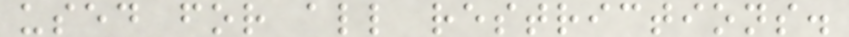used for all restrictions.
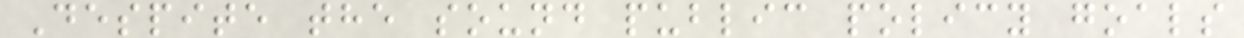Despite the sound public policy goals
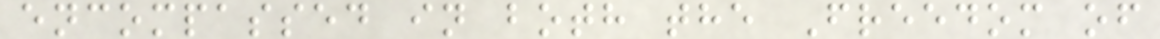encompassed in both the Freedom of
